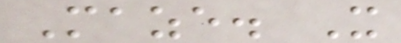Maze. It
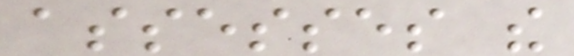assesses the
